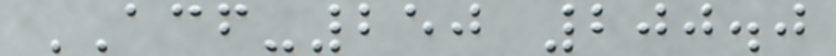ACF-250 200.0
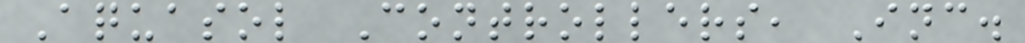Aquasol Controllers, Inc.
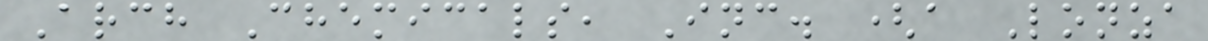Arch Chemicals, Inc. (a Lonza
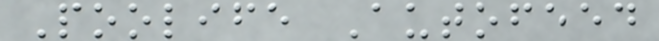Poolife Autofeed
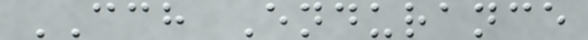CCH Endurance
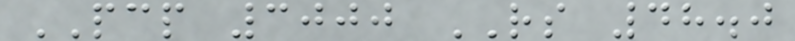PCP 3000 RS 48.0
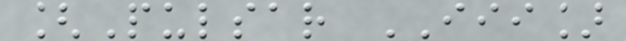[Pulsar III]
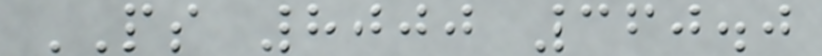PS 8000 360.0
